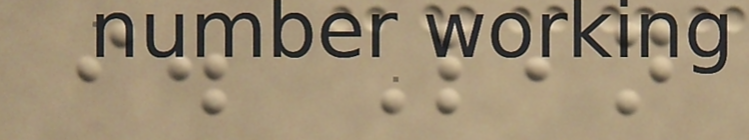i. Lean
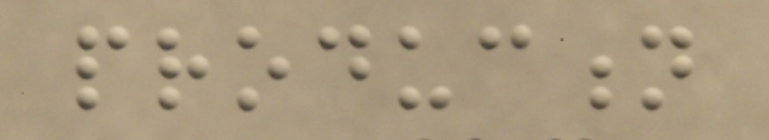production
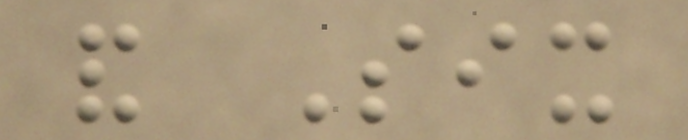and Six
